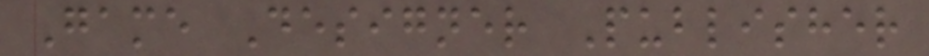Game Designer Publisher
